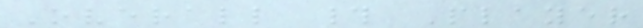Overall # Player
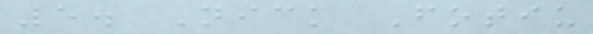5. Nick Fotiu
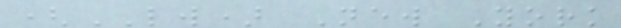(LW) New York
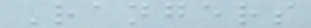Rangers
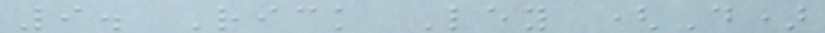9. Rick Ley (D)
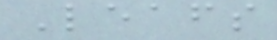Leafs
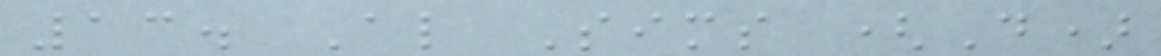13. Al Sims (D)
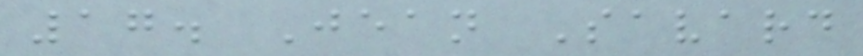17. Jean Savard
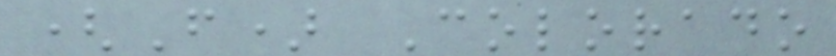(F) Colorado
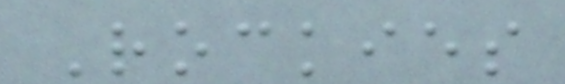Rockies
